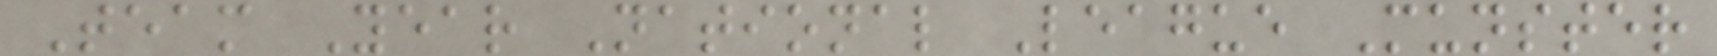Team Year National League Munster
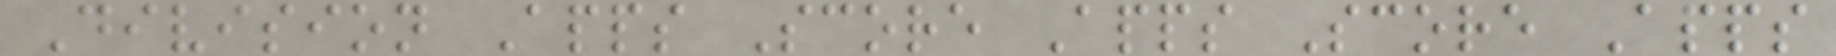Division Apps Score Apps Score Apps
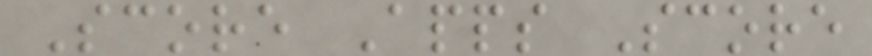Score Apps Score
